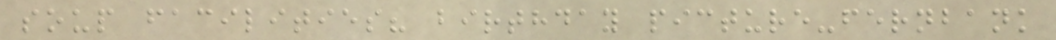soup facilities? birthday picture-fernbank
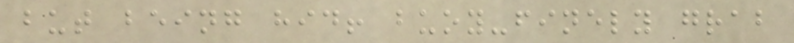but being hid! buoy-finely grab
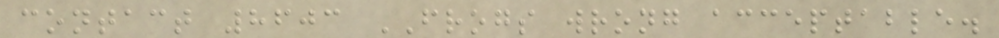contact 8603 FROGS wrong acceptable.
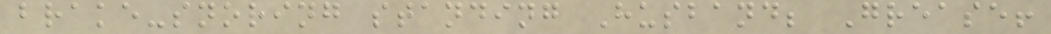brake-snoring standing Husband; Grease!
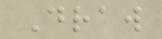Draw
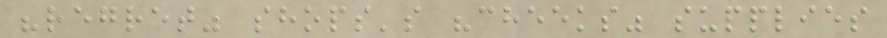"regret" shops's "cheeks" supplies
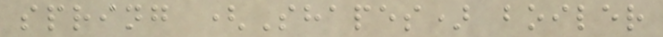spring (Shapes) boiler
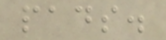pads.
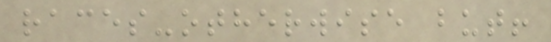races-otherwise but!
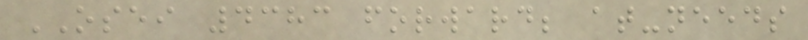OSEI 4383 forward; at-needs
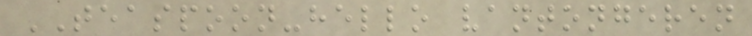TEASPOON-hello vantongeren
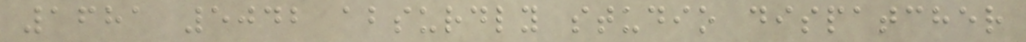1681 5042 absurdly studio dispatcher
